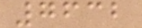7632
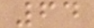64
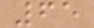65
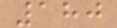180
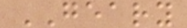GEARY
